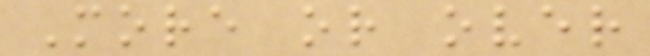More or over
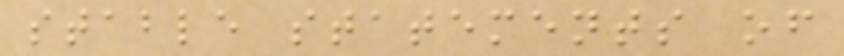stable statements of
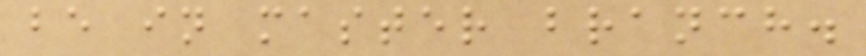be in master branch.
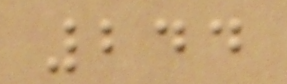244
